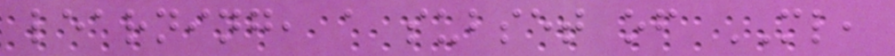learning, a subset of ML,
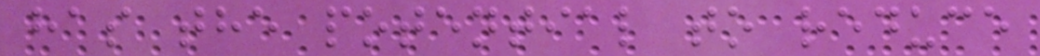has the potential to reduce
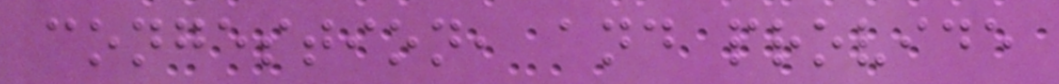congestion, and provide
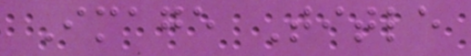Image Title
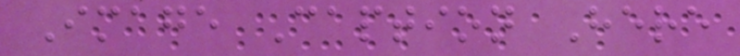Image Caption Here
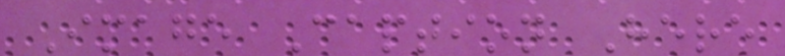Image Caption Here
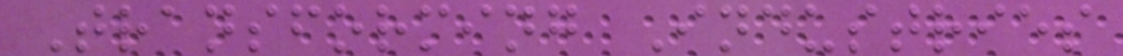Transforming Industries
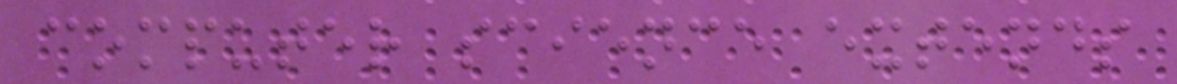computer science extends
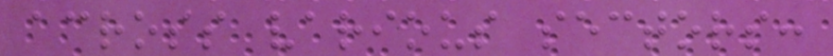across various sectors:
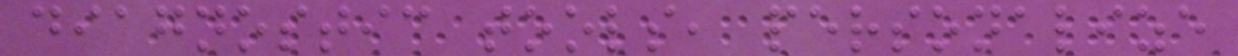diagnostic tools, personalize
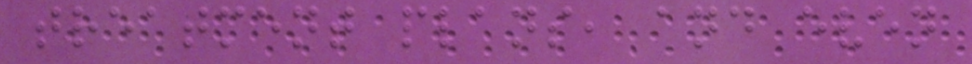treatment plans, and even
